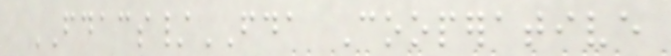FDACS/FDA Cooperative
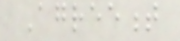Agreement
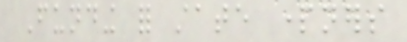Funding for state partners
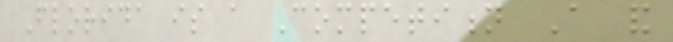Florida is a Competition A and
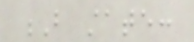B state:
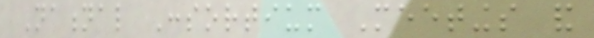National Consortium Meetings and
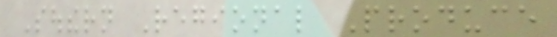Southern Regional Produce
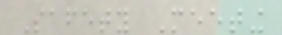Safety Meeting
